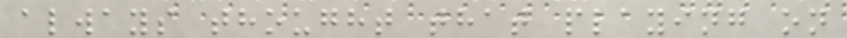always thought that playing on
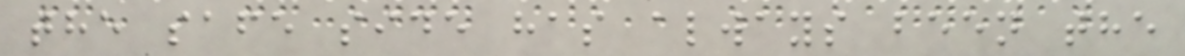the safe side has always been the
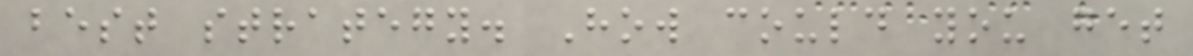best strategy. How could you get
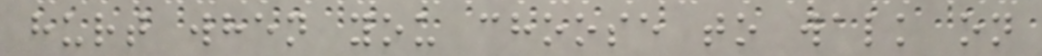hurt when you choose to walk on
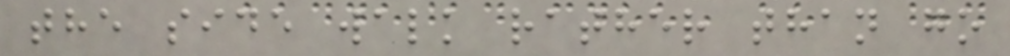the side walk rather than go
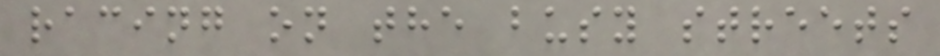racing on the busy streets
